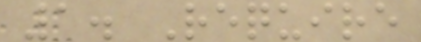1. Require
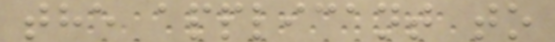the applicant to
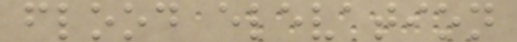flood elevation
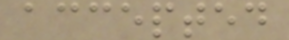accepted
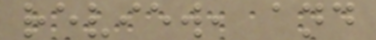review, and
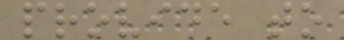provide to
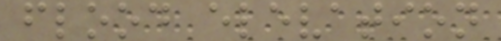flood elevation
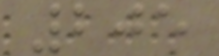205
